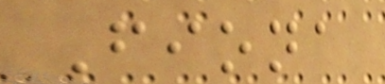Fiona
